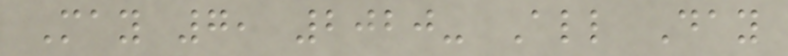May 7, 2020- All Day
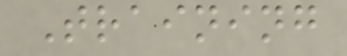Training
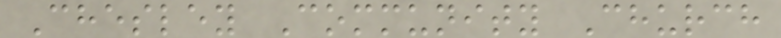Chesley Community Church
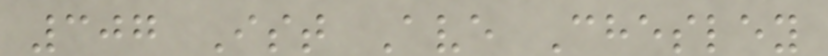307 Ist Ave Chesley
